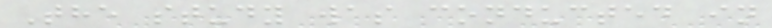The study was conducted in
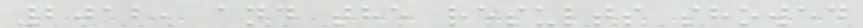2012, and the results showed
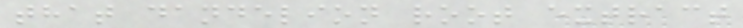that dandelion root extract
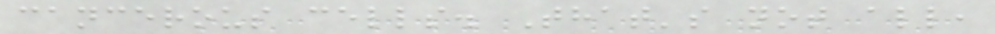cancerous cells. That's not all,
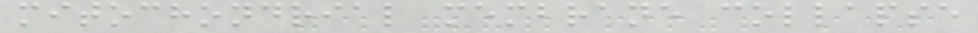mitochondrial membrane collapse
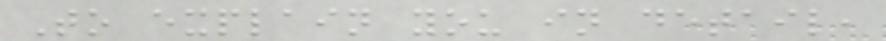To explain you in detail,
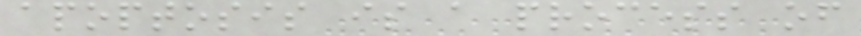apoptosis is a process of
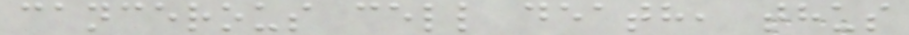cancerous cell death, thus
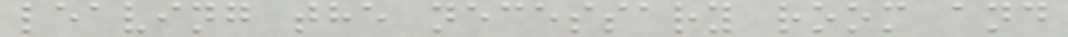leaving the necessary room and
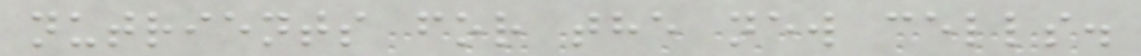nutrients for the new cells.
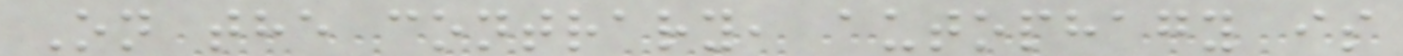On the contrary, autophagy is
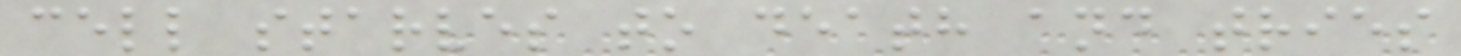cell starves to death and tries
